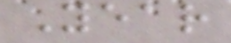Year
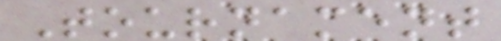Tournament
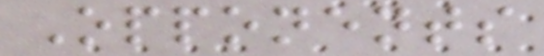Opponents
